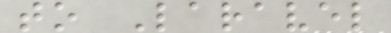to Laravel
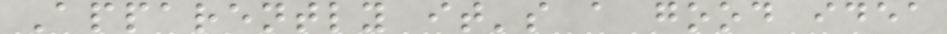Apparently it's a good idea
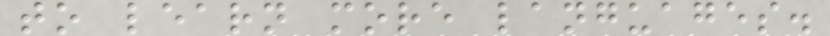to learn more languages.
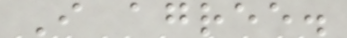I agree.
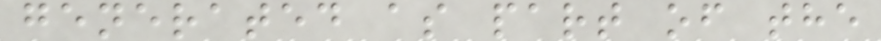generated as part of the
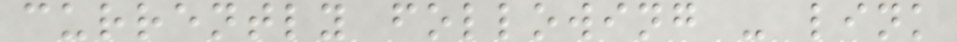currently following - link
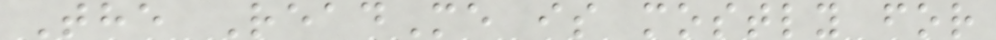The ReadMe is mostly for
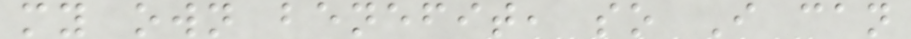my own benefit, so I can
